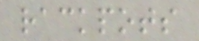rackpots
